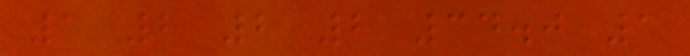1 2 2 2 34.0 1
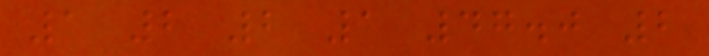1 2 2 1 47.0 2
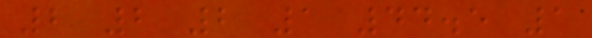2 2 2 1 44.5 1
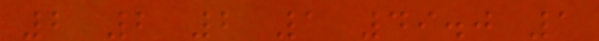2 2 2 1 49.0 1
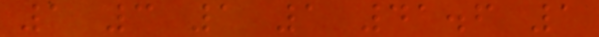1 3 1 1 41.6 1
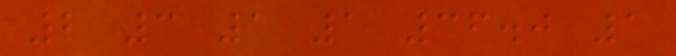2 3 1 1 36.0 1
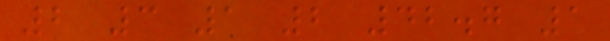2 3 1 2 42.7 1
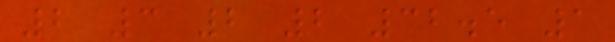2 3 2 2 32.5 1
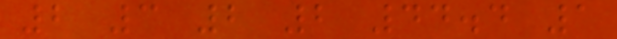2 3 2 2 44.4 1
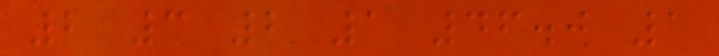2 3 2 1 46.0 1
